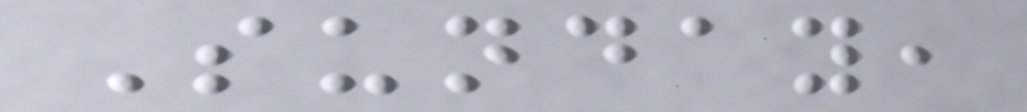Sunday,
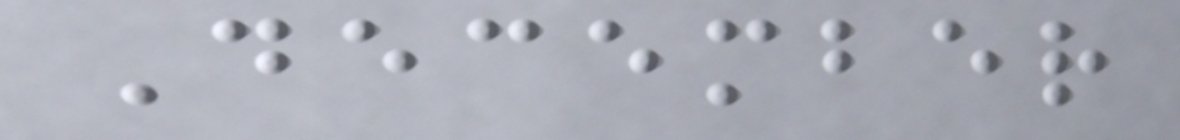December
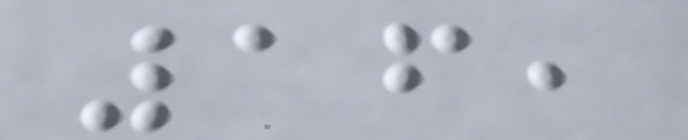16,
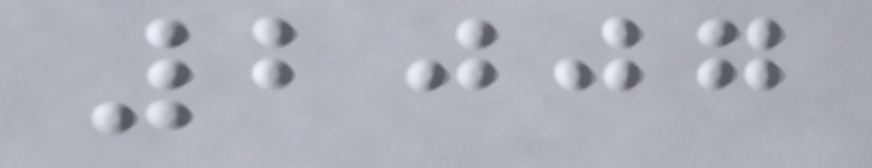2007
